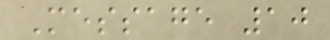Message 10
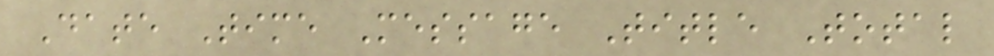Date Time Message Title Total
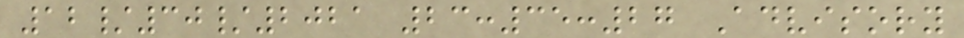12/30/2021 23:35:27 Advisory
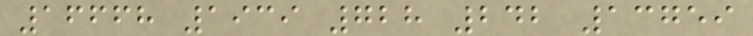16668 1939 728 242 13759
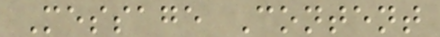Message Content
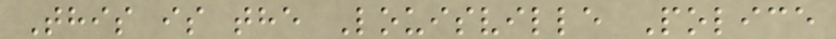This is the Louisville Police
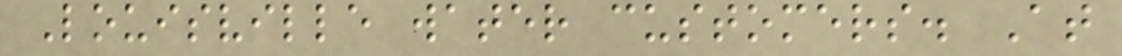Louisville water customers. At
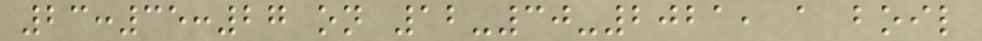23:35:27 on 12-30-2021, a boil
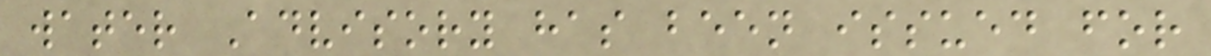water Advisory has been issued for
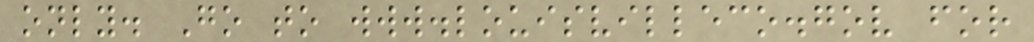only. Go to www.louisvilleco.gov for
